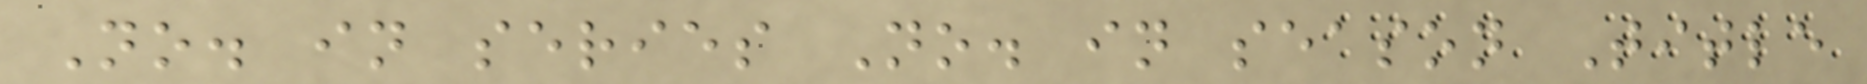No. in series No. in season Title
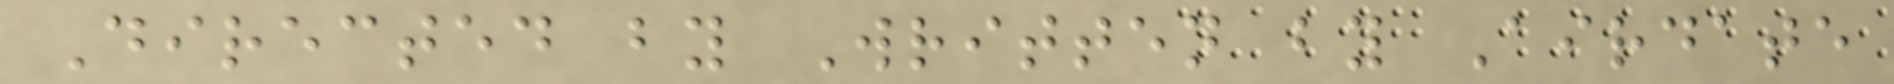Directed by Written by Airdate
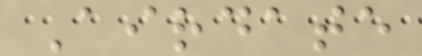Airdate
